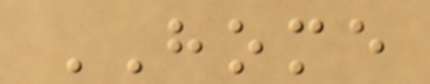HOME
